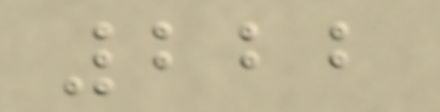222
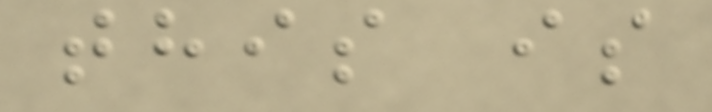this is
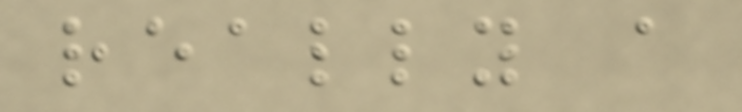really a
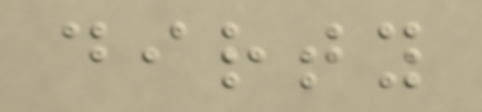dirty
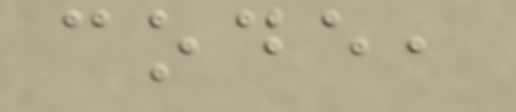code,
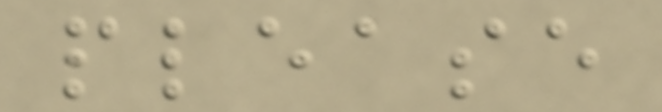please
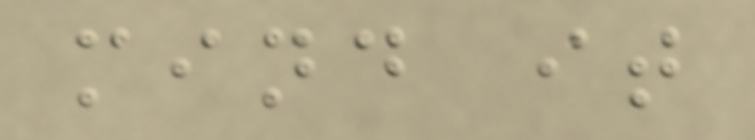mind it
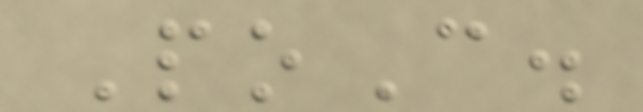PoC.
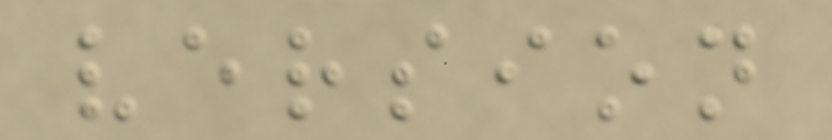version
